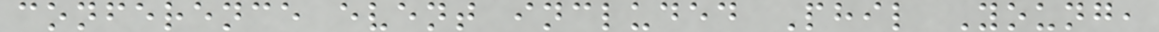conference event included Phil Young,
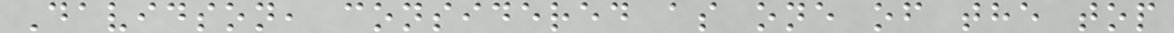Davidson, considered as one of the top
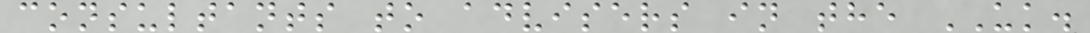consultants to advisers in the UK.
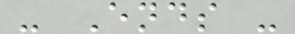- Ends -
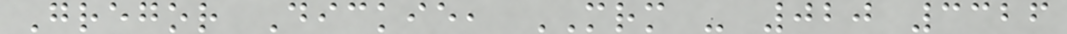Gregor Dickie, MRM - 020 3326
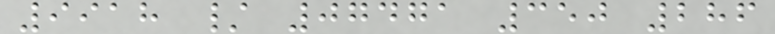9918 / 07471 350 286
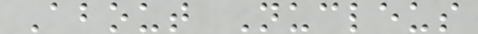About Nucleus
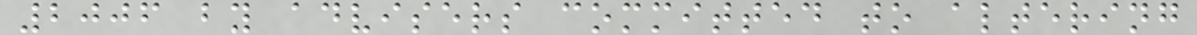2006 by advisers committed to altering
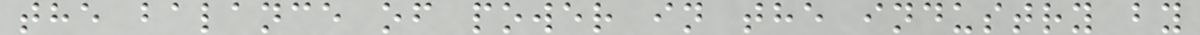the balance of power in the industry by
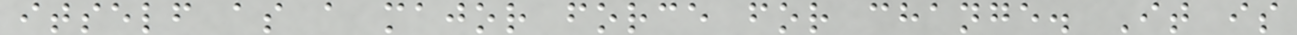itself as a major force for change. It is
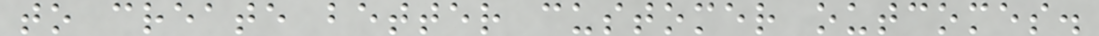to create better customer outcomes.
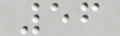56
